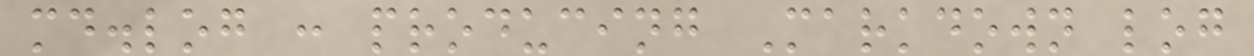md.log : producing Markdown log
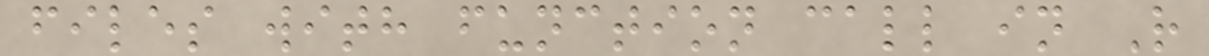files with function call in R
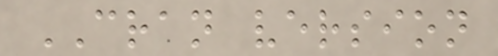CRAN version
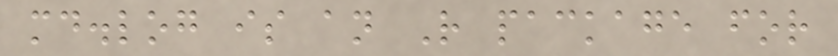md.log is an R package for
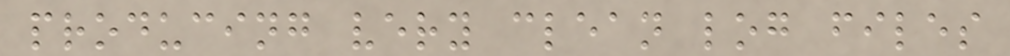producing very clean log files
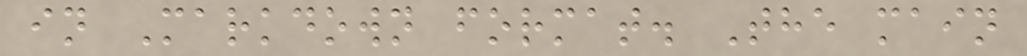in Markdown format. The main
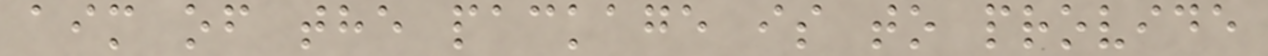aim of the package is to provide
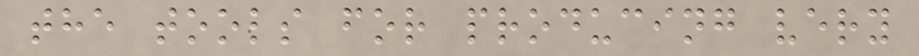the tools for producing very
